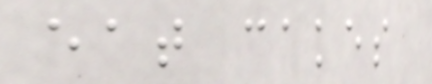eat cakes
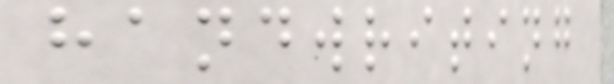handwriting
